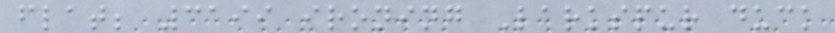flat; 3199 ironing Larkspur duck
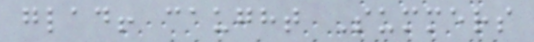glad! caught Summers
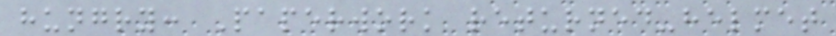hungry: Paperwork returned-helmet
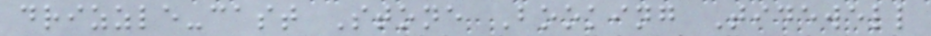drizzle-cast Stone Booking Tidewell
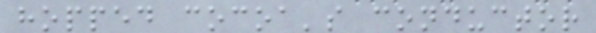hopped cocoa's conductor
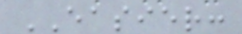EASIER:
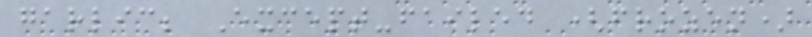garlic; Except-failed (frozen)
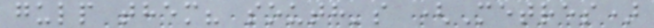gulp them? south's (Metres)
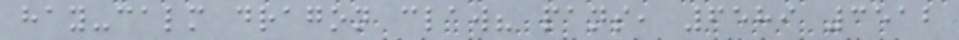hay-calm dragon claw? pans, 6589 3512
